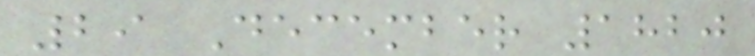29 December 1820
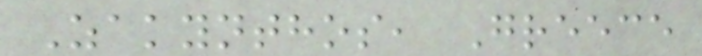Zakynthos, Greece
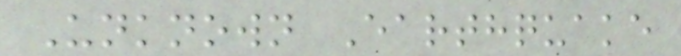Unknown Earthquake
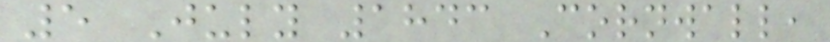5 July 1843 Cornwall,
